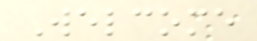Welcome
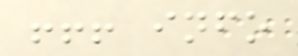!!! info
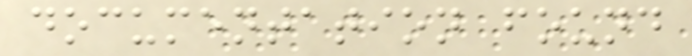documentation found
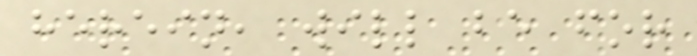herein, will be for
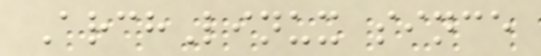ArchLinux since
